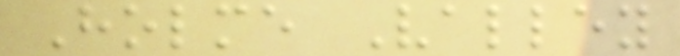Holme Valley
